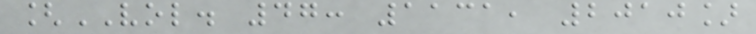[VOL. 47: 1131, 2010]
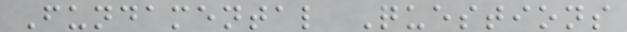Fundamental Questions
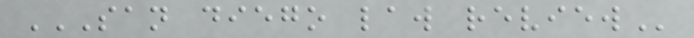SAN DIEGO LAW REVIEW
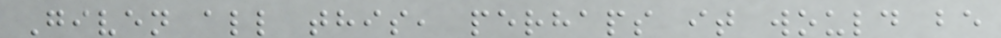Given all this, perhaps it would be
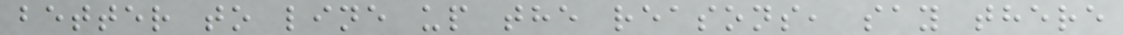better to line up the reasons, say there
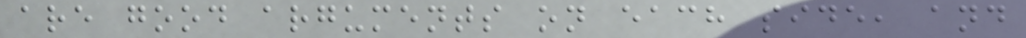are good arguments on each side, and
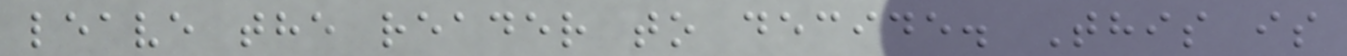leave the reader to decide. This is
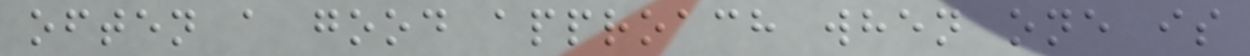often a good approach when one is
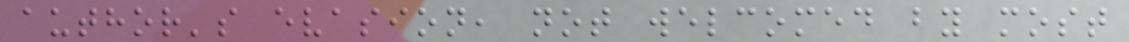author's evasion, not welcomed by most
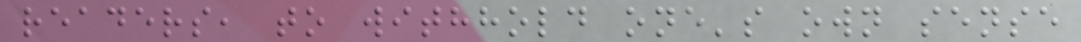readers, to withhold one's own sense
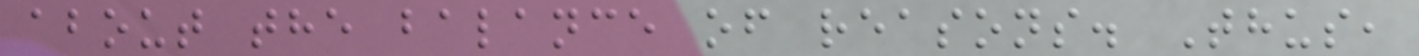about the balance of reasons. Thus,
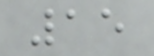15
